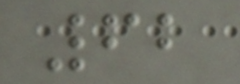62
